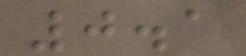0.1
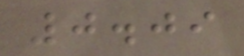0.09
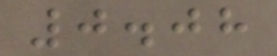0.08
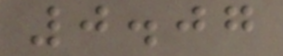0.07
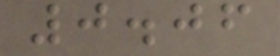0.06
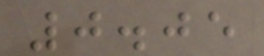0.05
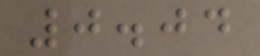0.04
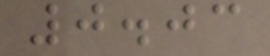0.03
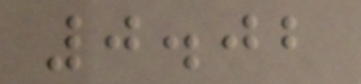0.02
